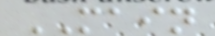MAIN
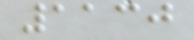1130
